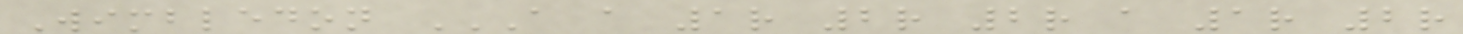Wimbledon A A 1R 2R 2R A 1R 2R
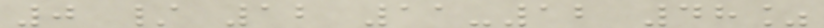0 / 12 11-12 48%
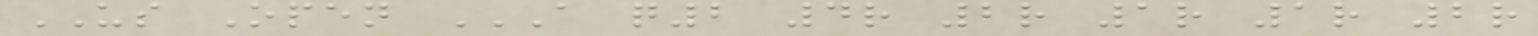US Open A Q2 4R 2R 1R 1R 2R
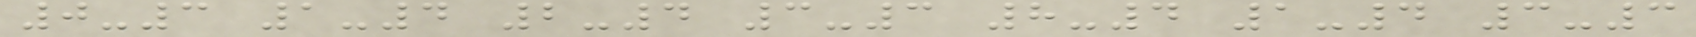0-3 1-4 2-4 3-3 8-4 1-4 3-3
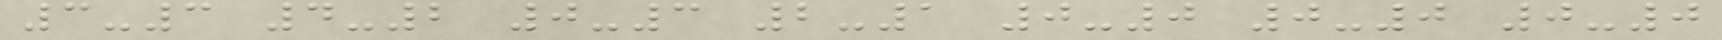3-3 4-2 0-3 2-1 0-0 0-0 0-0
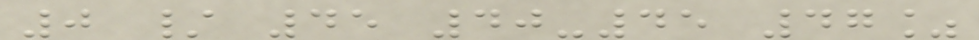0 / 45 40-45 47%
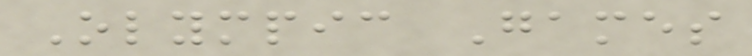Olympic Games
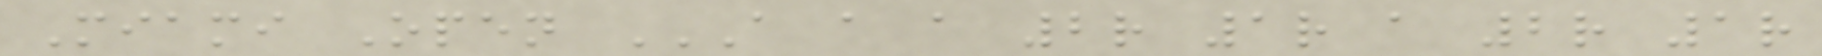Miami Open A A A 2R 1R A 2R 1R
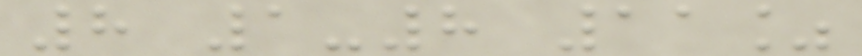8 1-8 11%
